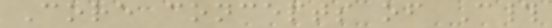Core concepts of C#
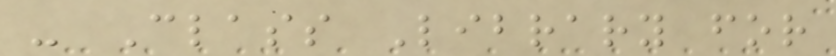- Class Library for
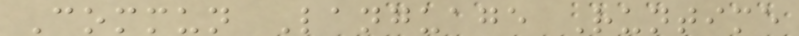Commun Language Runtime
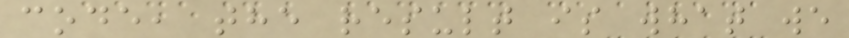code, the result is what we
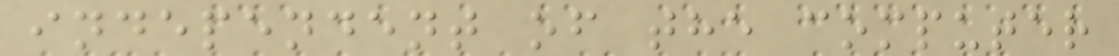independent of the computer
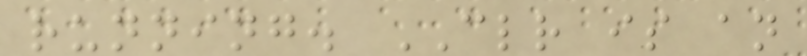running. CLR is an
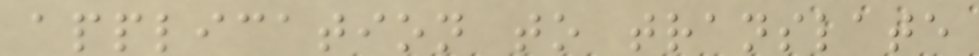application to translate
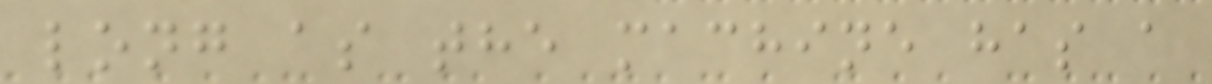long as the machine has a
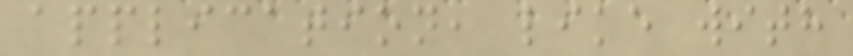application, like with
